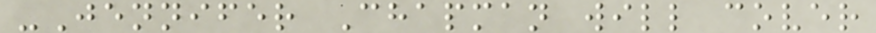-Jennifer Chapman will cover
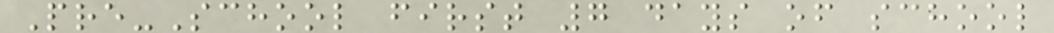Pre-School first 7 days of school
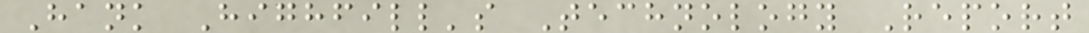Hank Highfill's Technology Report
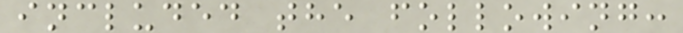included the following:
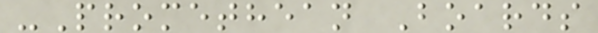-Promethean Boards
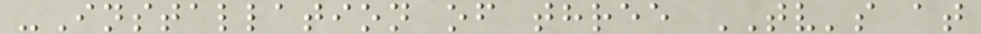-Installation of three TV's at
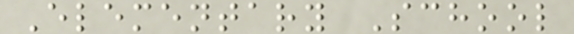Elementary School
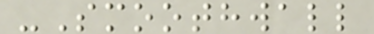-Smoothwall
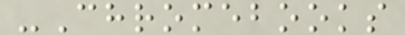-Chromebooks
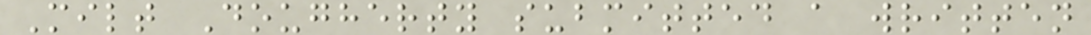Milt Dougherty submitted a written
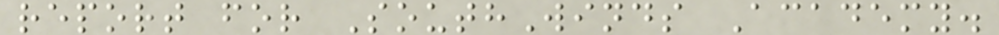report for SouthWinds Academy.
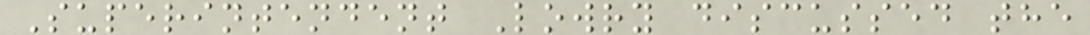Superintendent Lowry discussed the
